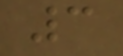3
